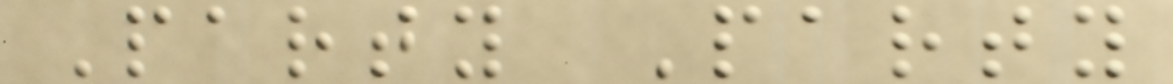Party Party
